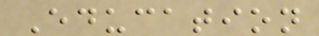Education
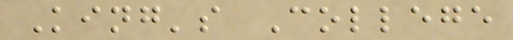King's College
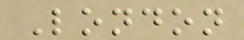London
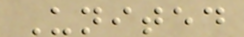United
